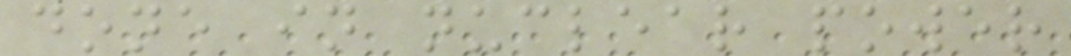done in nuclear power
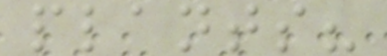plants?
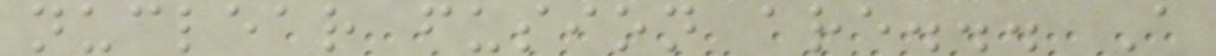nuclear fusion are... A
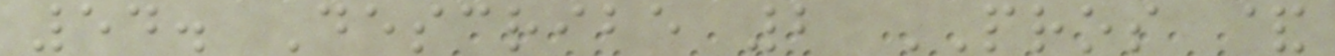54. Describe 2 PROS &
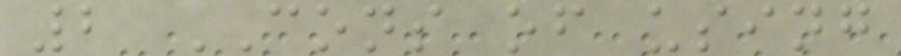2 CONS of using
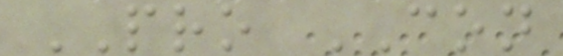PRO CON
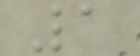1
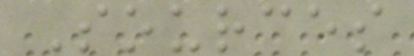Sources
